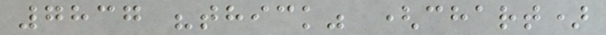7837 "thick" (chart)
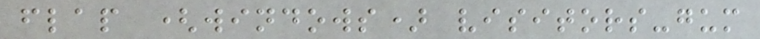flap (windows) visitors-gum
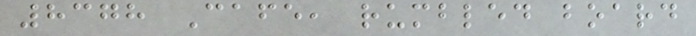8378 Cafe, rumbled board
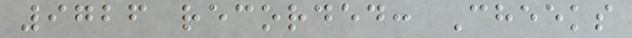9726 recorded: Cheeks
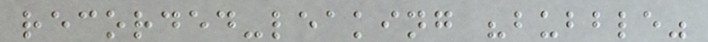recorded-leaking "bubble"
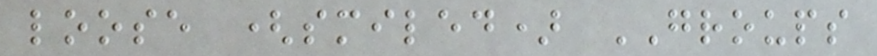loose (smiled) GROUPS
